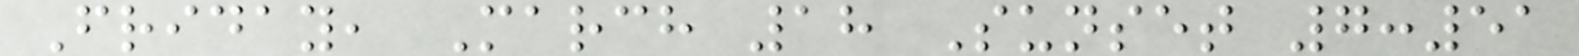Friday, March 18 Sunset 7:51
